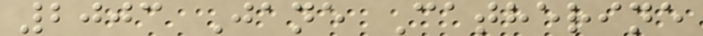2003 Jane Catherine
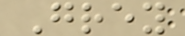Grey
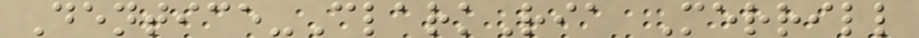Dentice-ClarkRia Merrill
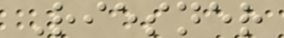Riesner
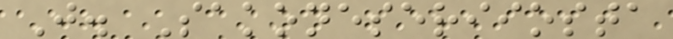J. Sakoneseriiosta
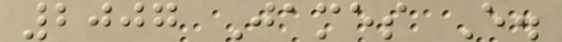2007 James E.
